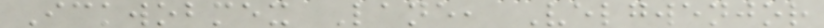Ickwobmex Lane, Velgwenjor
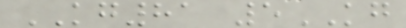KG81 5KG
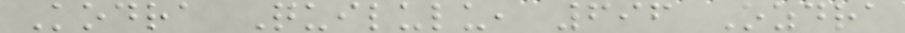Kodra Quilulu, 696 Ozdra
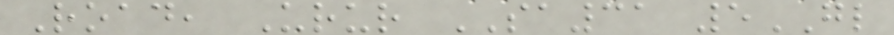Road, Urur SA31 5GL
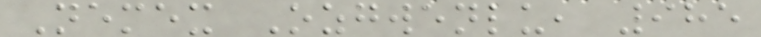Nemex Ozgwenlu, 985
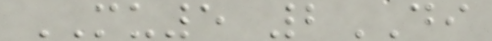MU5 2DI
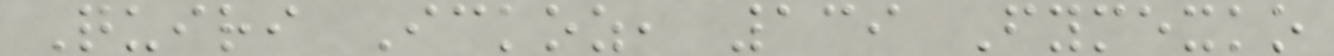Quiri Ickoz, 139 Fymexko
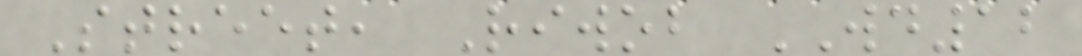Street, Riwob WD12
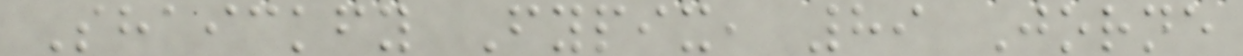Shaickfy Fypix, 89 Jorne
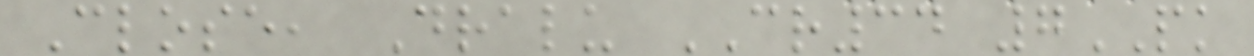Close, Dralu CR34 7PK
